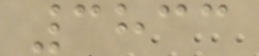3833
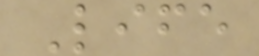Life
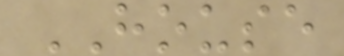HOUSE
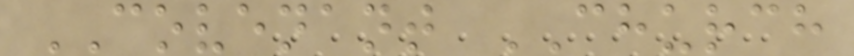COVENANT CHURCH
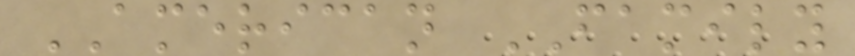AMERICAN FAMILY
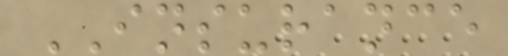INSURANCE
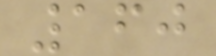160
